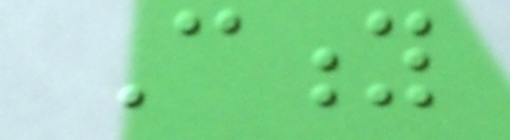City
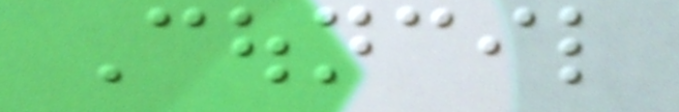Council
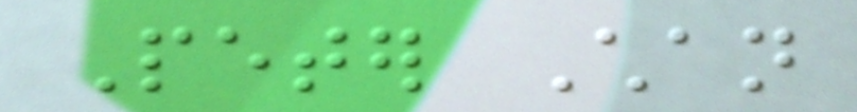Peter Chan
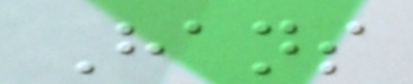Hans
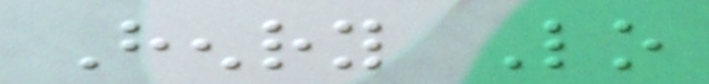Henry Lo
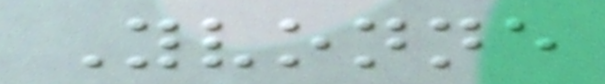Yvonne
